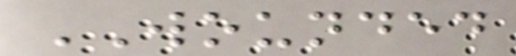WOUNDED
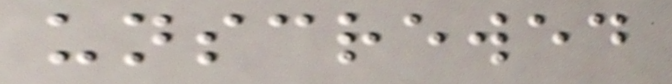unscrewed
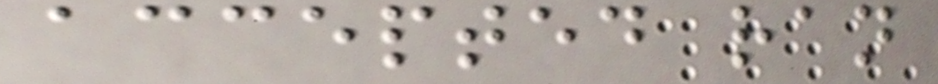accepted ran
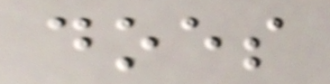does
